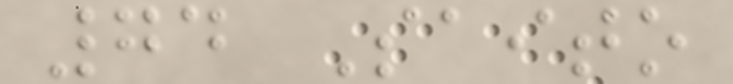74 Saito
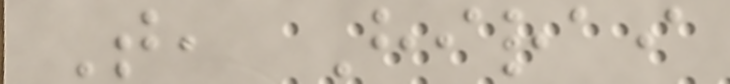T, Hirai
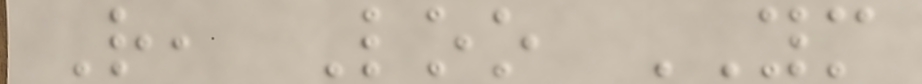R, Loo YM
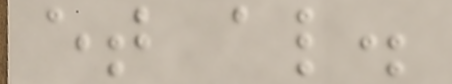et al.
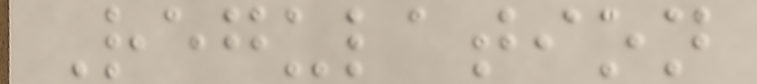Regulation
